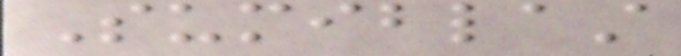Sumiblast
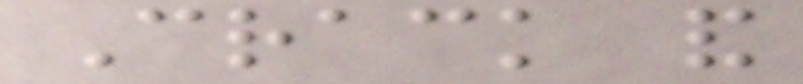Crack and
